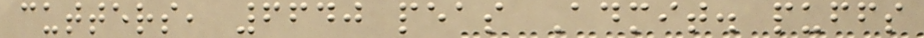cutters, 6640 peas Admit. puffs
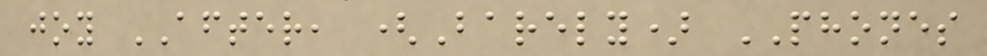joy AFTER, (Barely) PHONES
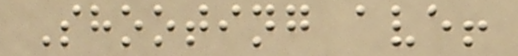Shooting ave!
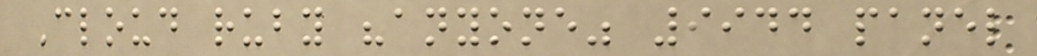Cloud ruby "anyone" 9944 panel
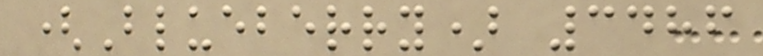(Blueberry) 3486
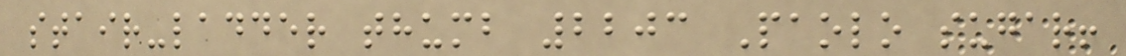stair-ladder thumb 2203 Paolo sugar!
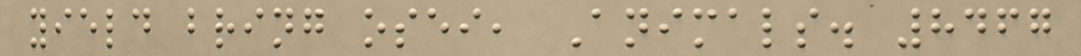yield bring osei, Animals. 8467
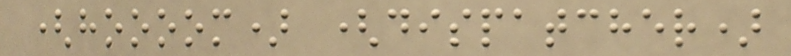(hoooom) (dispatcher)
